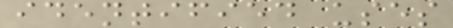identified uses
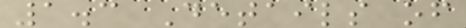1.3 Details of
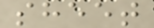sheet
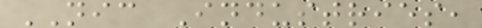NIC Industries,
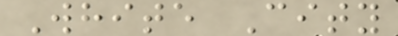White City
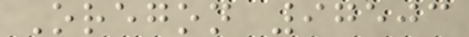Oregon 97503
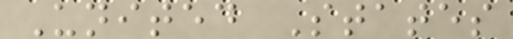United States
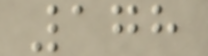178
